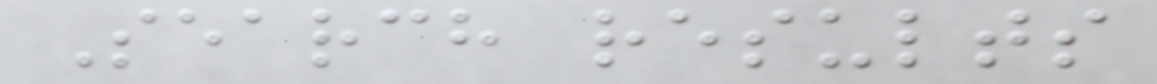Search results
